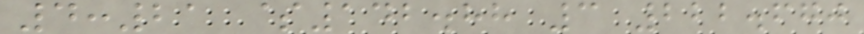4:21 $142.88 3 222.670
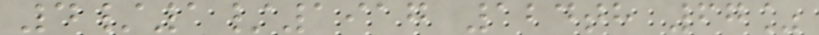4/1/1917 124th 67%
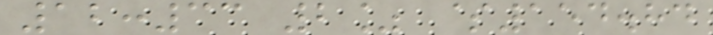12:33 2% $154.84
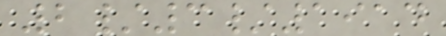2/3/1914
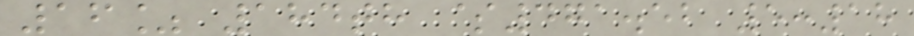16% 184th $471.52 5:18
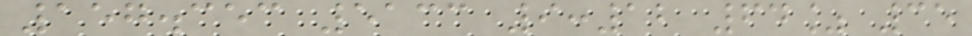157.353 5133 9:12 64% 35
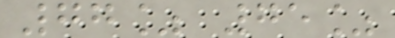77% 75%
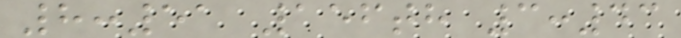8:51 156th 3:43
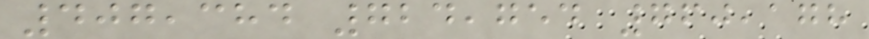407,384 724,754 760,178
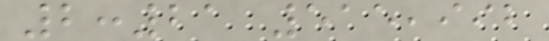2:21 515,992
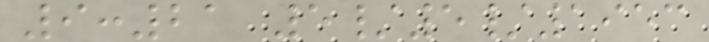9:21 5/5/1953
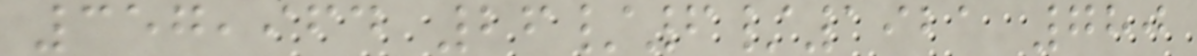357,964 26/6/1921 780
